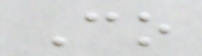Co
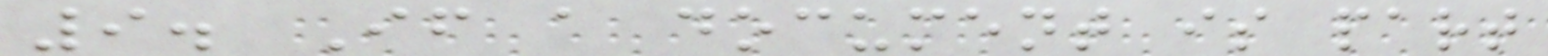9. If a document is part
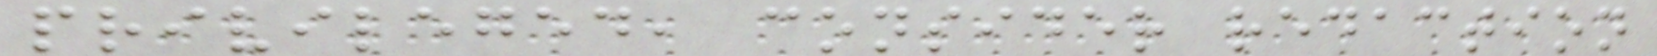privileged, consider redaction
